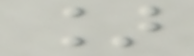]
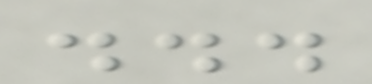...
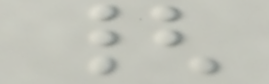{
